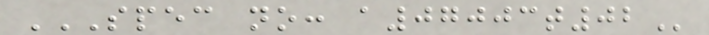SPEC NO: A07003T02
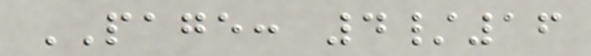PAGE: 4/16
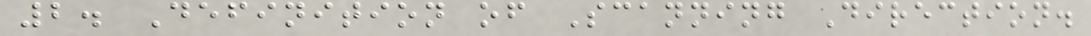2. Definition of Scanning Direction.
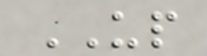UP
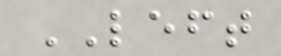LEFT
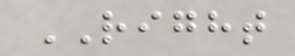RIGHT
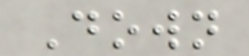Down
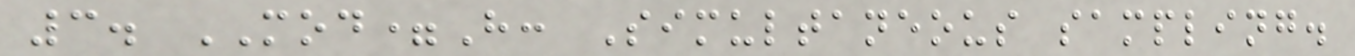3. MOD=H: Simultaneous sampling.
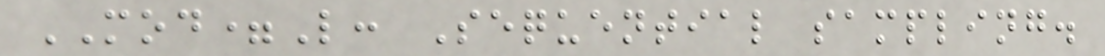MOD=L: Sequential sampling.
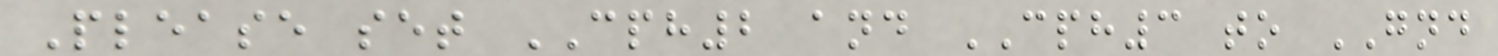Please set CPH2 and CPH3 to GND
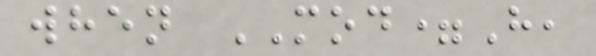when MOD=H,
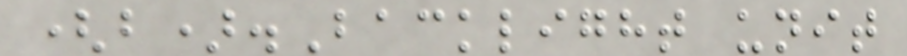(b).Backlight unit
